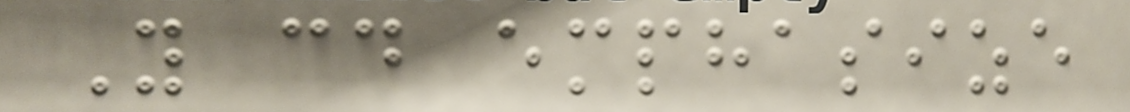You could emphasize
